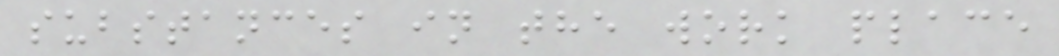substances in the work place
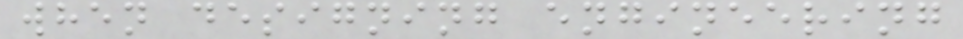when designing engineering
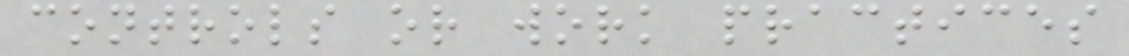controls or work practices
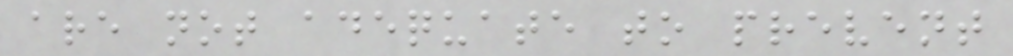are not adequate to prevent
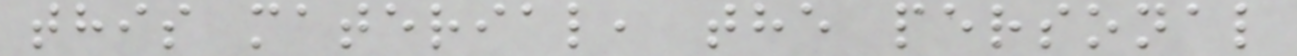this material, the personal
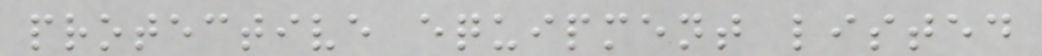protective equipment listed
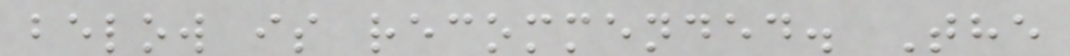below is recommended. The
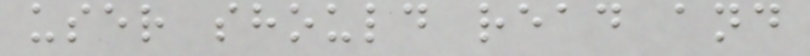user should read and
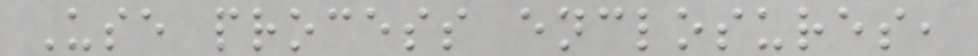Use process enclosures,
